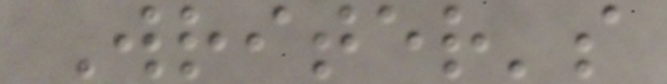Writer's
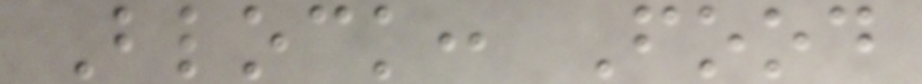Block: Food
